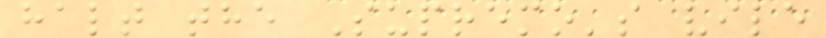halt the Supremo's vile
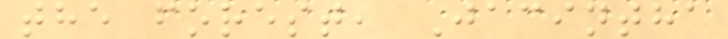the forest, Jacintha
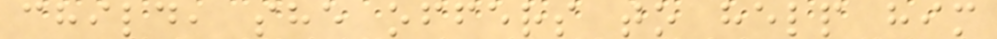child, she offers to help him
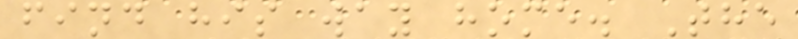find his way home. The
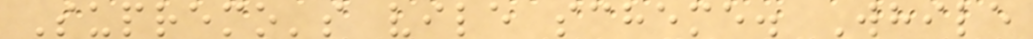Supremo's vile scheme. While
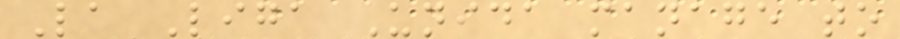La Liga Unida manage to
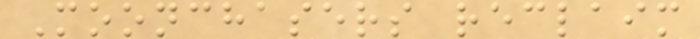Moonchasers reclaim
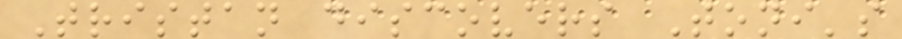Tristan discovers Toni's
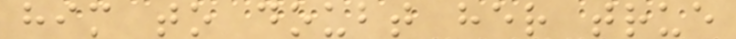him to doubt her true
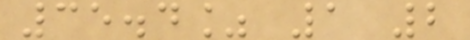35.4% 1 2
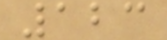123
